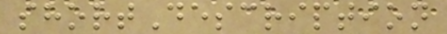shortDescription
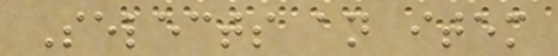Selects an item
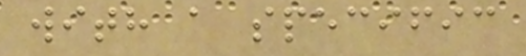with a specific
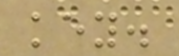key.
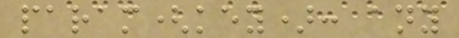param(key): any
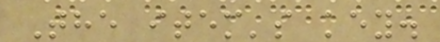The item's key.
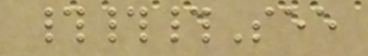###See
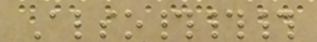Also###
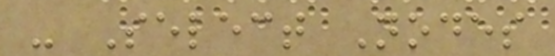- Select Nodes
